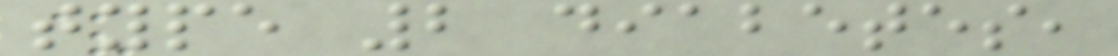type 2 diabetes,
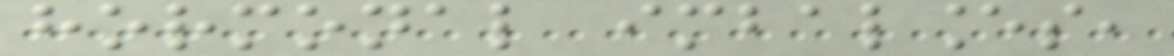hormonal imbalances,
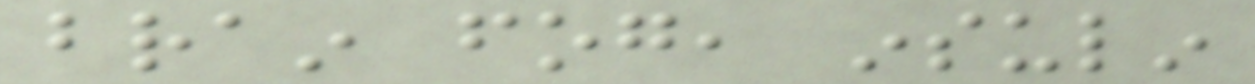brain fog, insulin
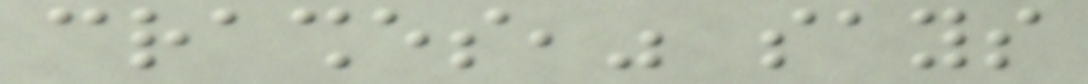crashes," says
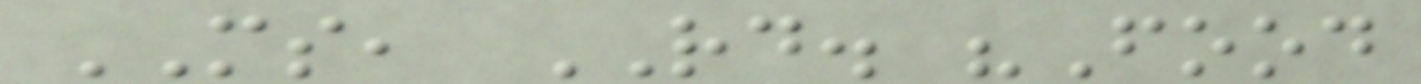MS, RD. "Food
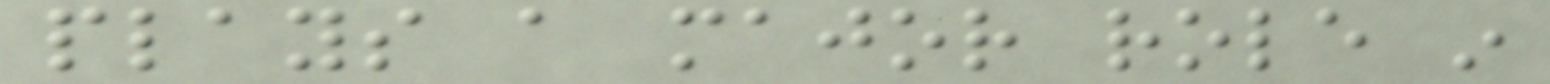plays a major role in
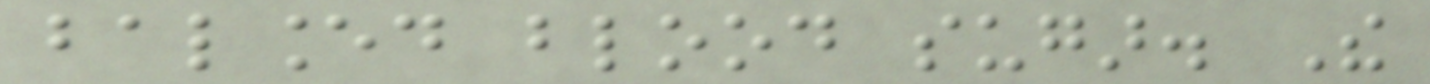balanced blood sugar. The
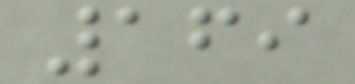169
